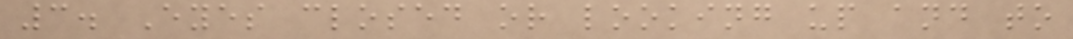3. Eyes closed or looking up and to
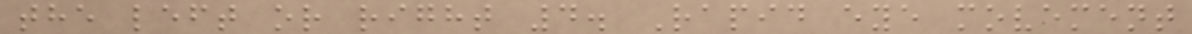the left or right 4. Rapid eye movement
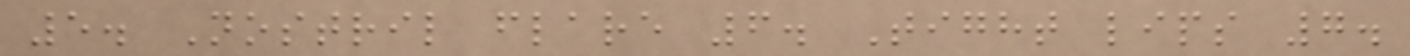5. Nostril flare 6. Tight lips 7.
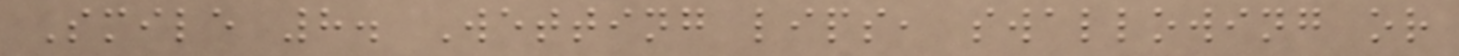Smile 8. Wetting lips, swallowing or
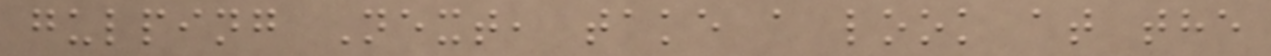gulping Next, take a look at the
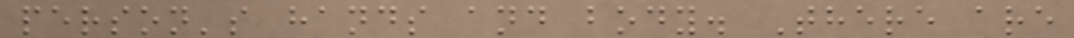person's hands and body. There are
